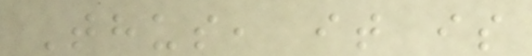Thus, it is
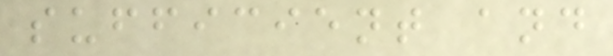sufficient and
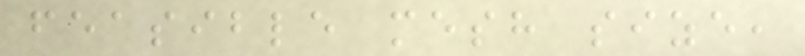feasible mesh size,
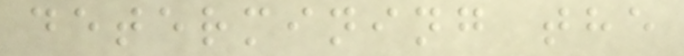determining the
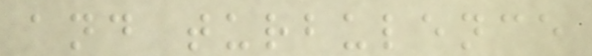and turbulence
